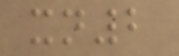xn2
